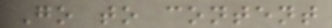Go to content
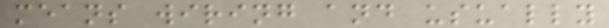means wiring and usually
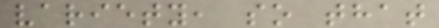variety, so that
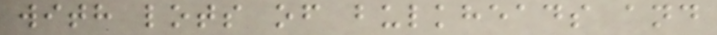with lots of bulkheads and
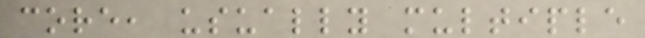core, usually multiple
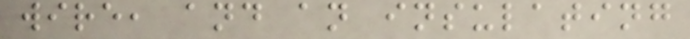wire, and an insulating
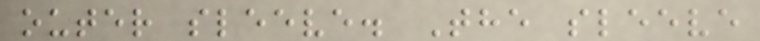outer sleeve. The sleeve
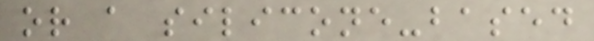or a silicone-based
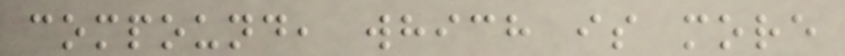compound, which is more
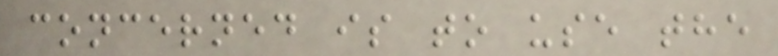concerned is to use the
